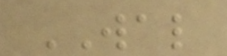WAL
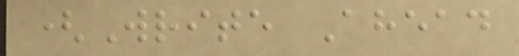(Write Ahead
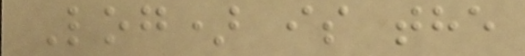Log) is the
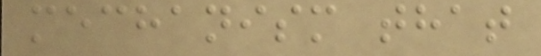mechanism that
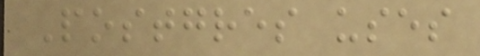Postgres uses
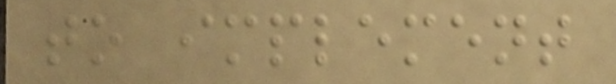to implement
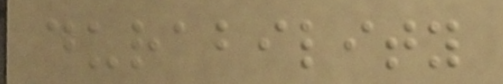durability
